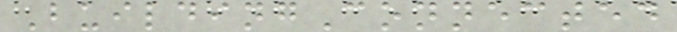BuildingConnected
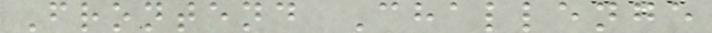Frontend Challenge
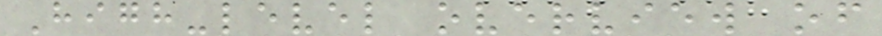High-level overview of
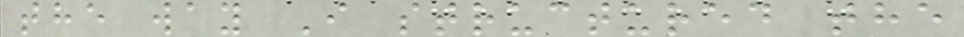the way I structured the
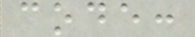code:
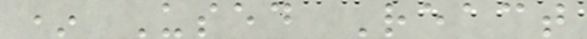* Used React
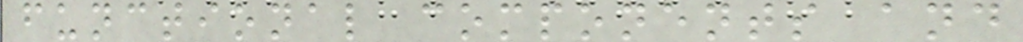functional components and
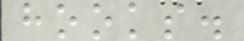hooks.
